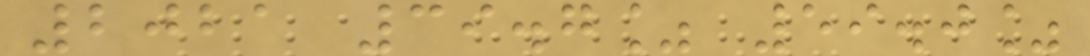2021 39.7% 59.0%
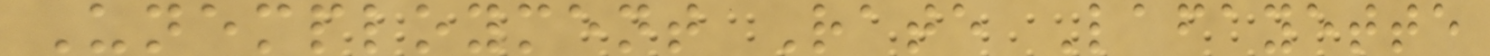Unemployment Rate Lafayette
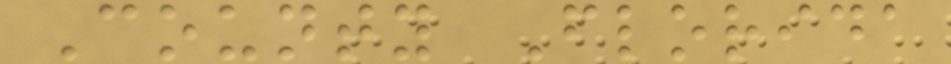County Florida
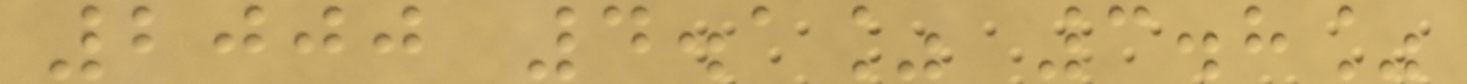2000 4.1% 3.8%
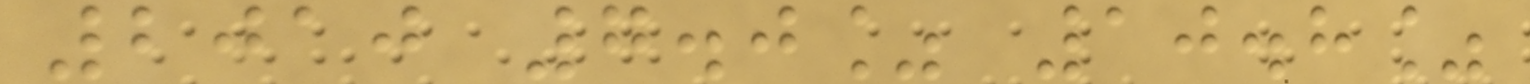2010 7.0% 10.8%
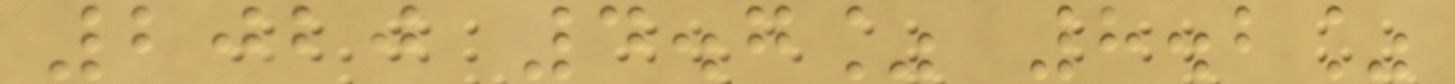2020 4.7% 8.2%
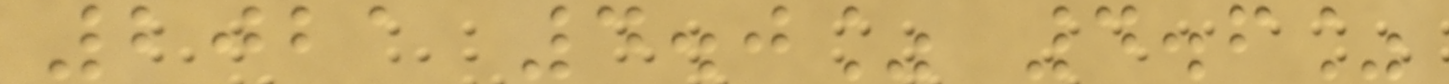2021 4.0% 4.6%
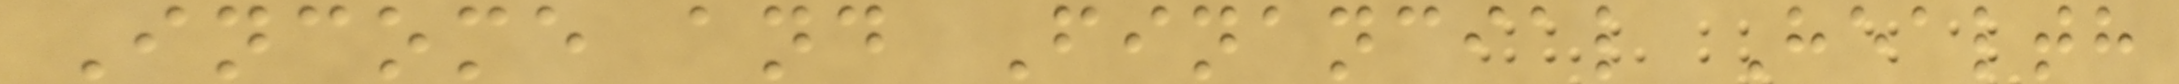Income and Financial Health
